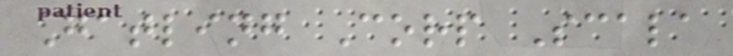Gatling Corp Scala
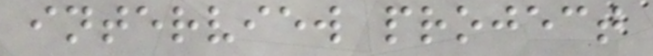interview project
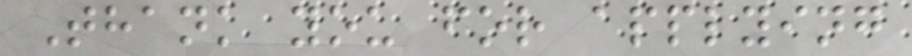Thank you for applying
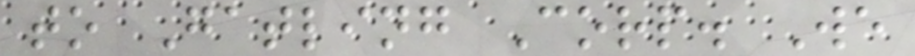to Gatling Corp. We
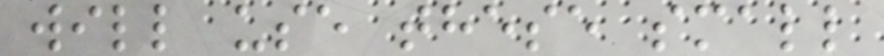will use these small
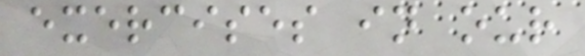exercises in our
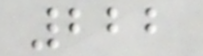222
